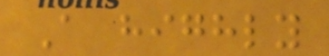A highly
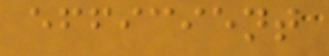efficient
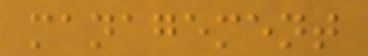management
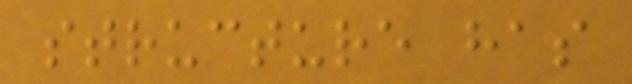structure has
